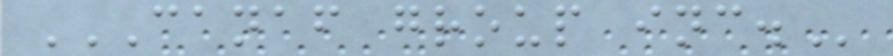CANAF GROUP INC.
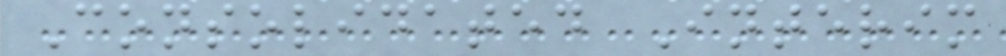Consolidated Interim
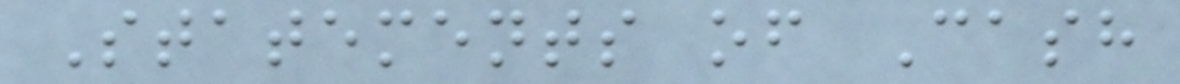Statements of Cash
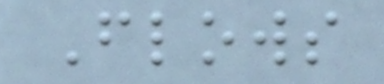Flows
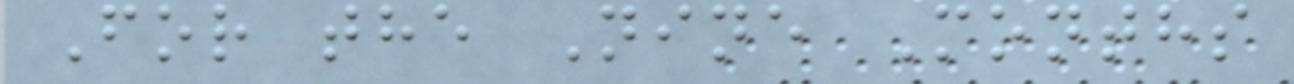For the Nine Months
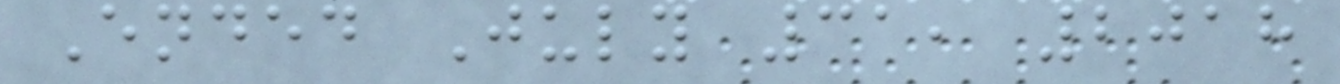Ended July 31, 2018
